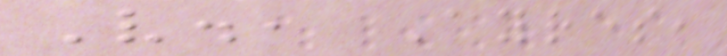V., Ayres,
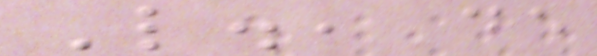L., de
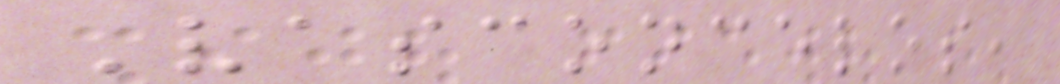Vasconcelos,
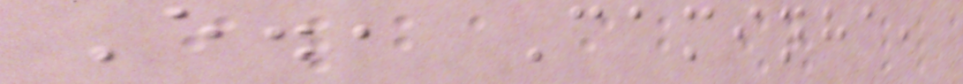E., Caminha,
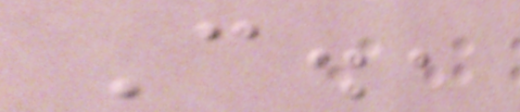C.,
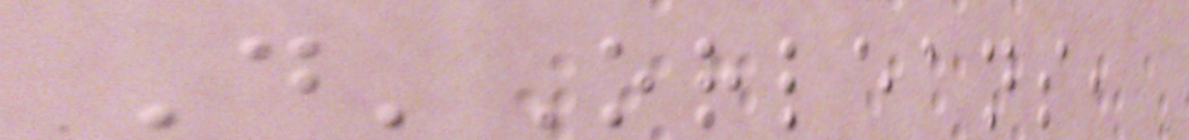D'Orleans,
